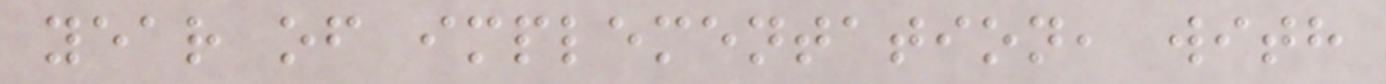year of implementation, with
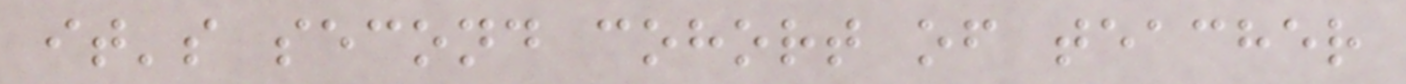it's second cohort of teacher
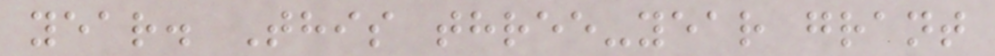year. This three-year grant
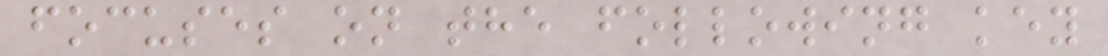focuses on the following key
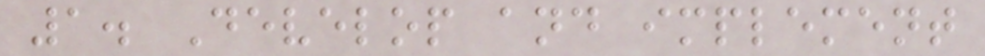1. Develop and implement
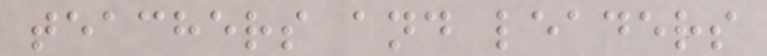teachers and leaders
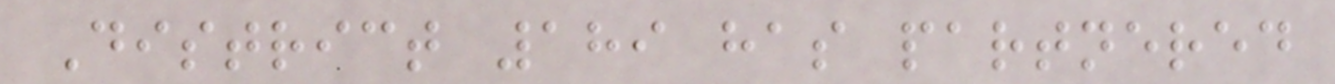District 189 has partnered
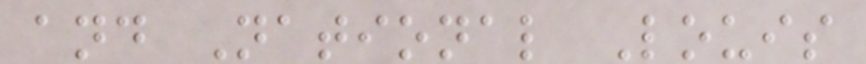and National Louis
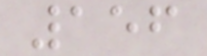156
